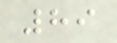89
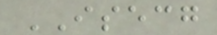ISECG
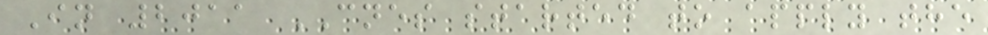In 2011 CNES started to apply the
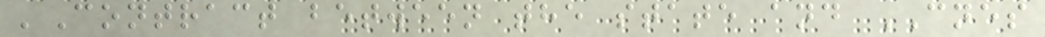'Contract between the state and CNES
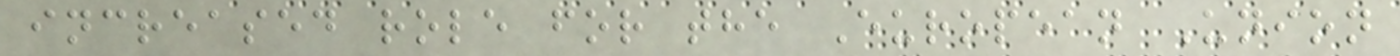increased role for the European Union
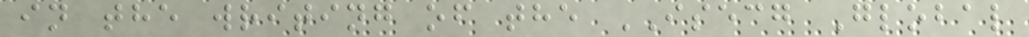in the writing of the ISECG Global
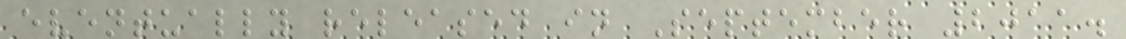eventually released in September 2011.
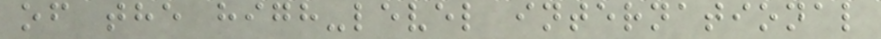of the high-level international
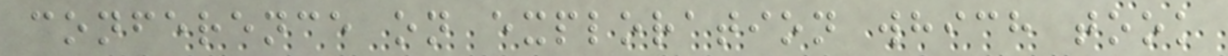conference on exploration which took
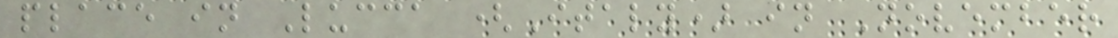place in Lucca (Italy) in November
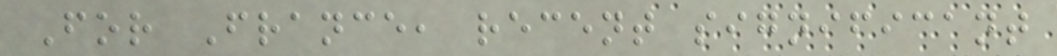For France, recent significant
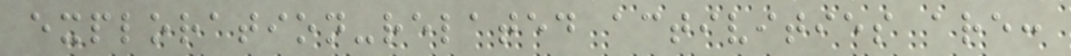exploration-related activities are:
